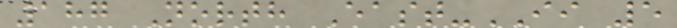187 North East-II 5
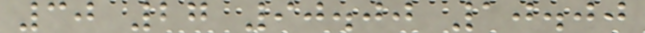30 27 90.00 10.00
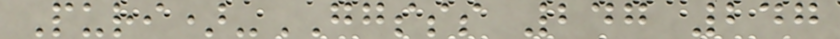Puri)-GGSSS 247 247
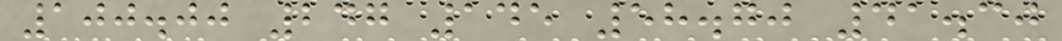100.00 247 145 58.70 41.30
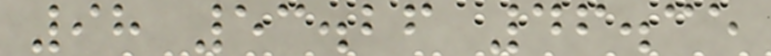98 53.26 46.35
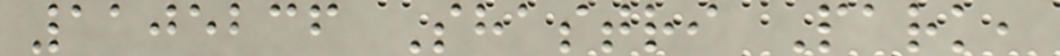1105236 Shastri Park,
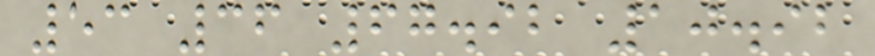53 36 67.92 10.92
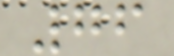76
